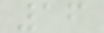16
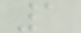1
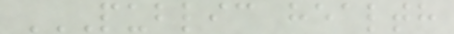PUBLIC HEALTH
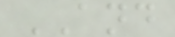AND
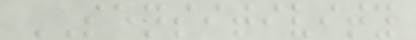SENSITIVITY
